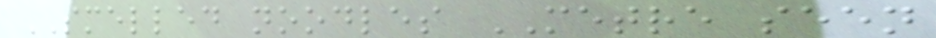SMELLED noodles METRE seen
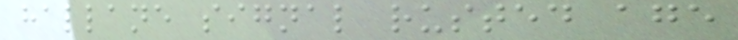hallane signal rusted age
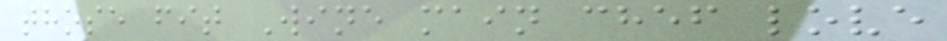those fit Wine main chef love
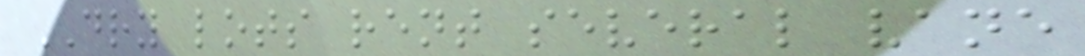DRY lots rent several vane
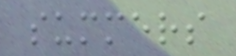summers
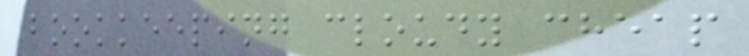bookkeeping cloudy cheap
